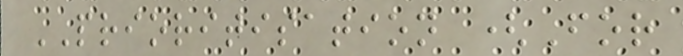PRIORITISATION (For
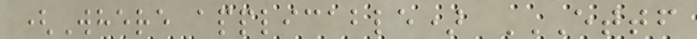(Where applicable) ETTF
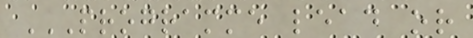PROGRAMME LEAD OR
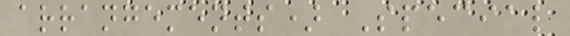arrangements) Special
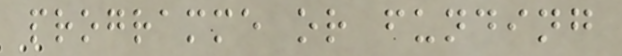programme or funding
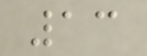13
